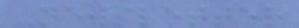Newsletter
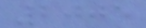2005
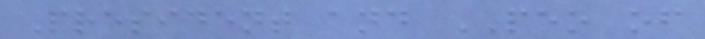President and PEO of
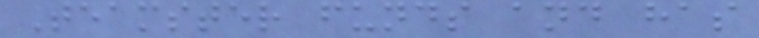Teamster funds and has
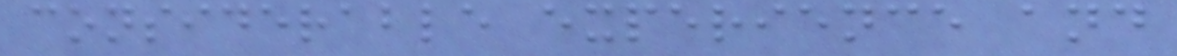considerable experience and
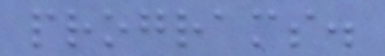programs.
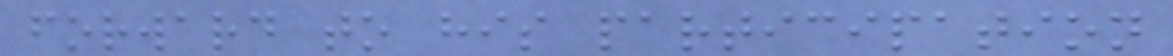forward to his participation
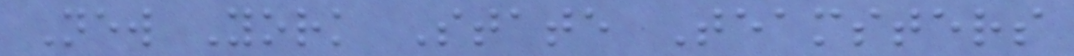New York State Teamsters
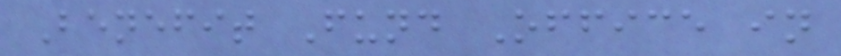Benefit Fund Office in
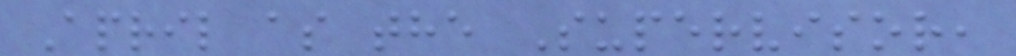April as the Supervisor,
